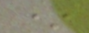*
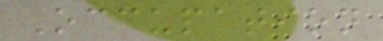Occupation
